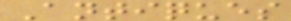Antiques
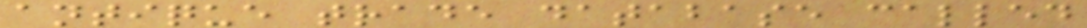antique trade database called
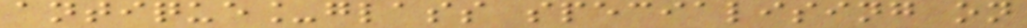antique_glass specialising on
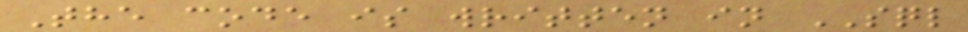The code is written in SQL
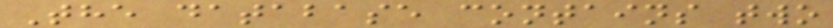The database contains two
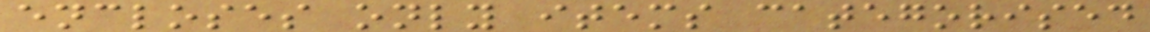encloses only items categorised
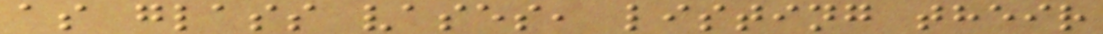as glass vases, listing their
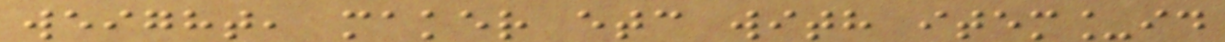weight, maker etc with item_id
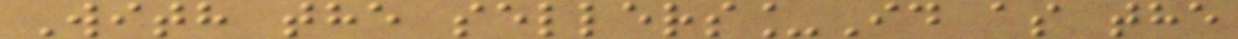With the sellers_Id as the
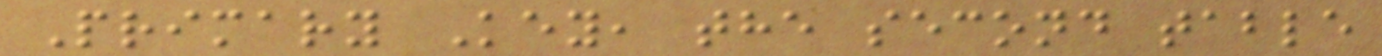Primary Key, the second table
